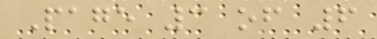Page 3 of 6
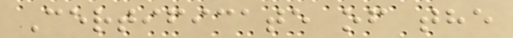Certificate of the
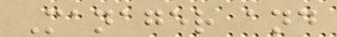Manager and
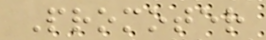Promoter
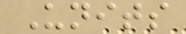Units
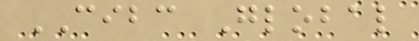CIBC Global
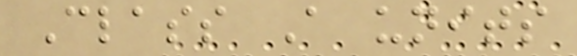Class A units
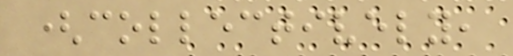(collectively,
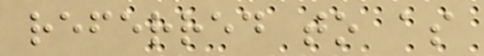referred to as
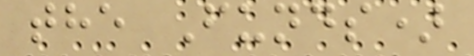the Funds)
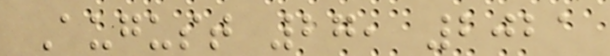August 27, 2021
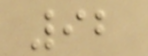92
